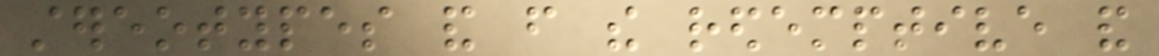stereotypes and from the redemptive and
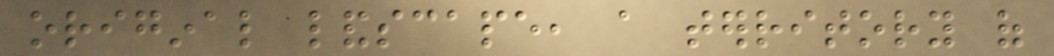original landscape, a territory of
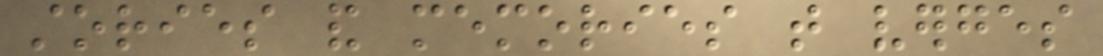stories and memories that verges
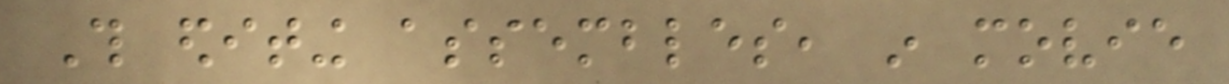This editing assembles, in movie
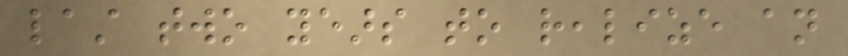last two years to realize an
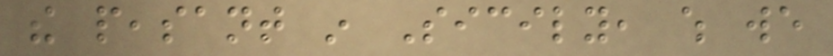the peasant in Sicily, which we
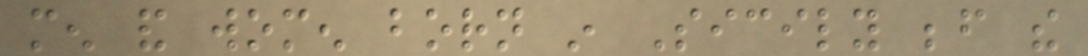men and women born in Sicily before the
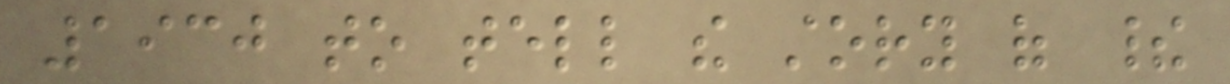1930 to tell the story of their
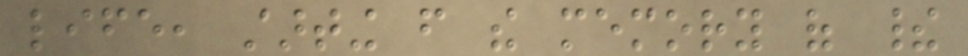life, starting from the memory of their
